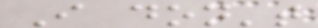I don't
